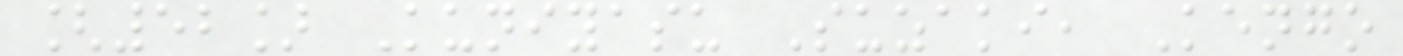[52] Kuniyasu Suzaki, Kengo
